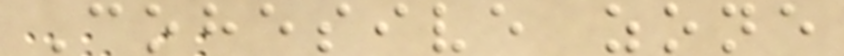Cohesive zone
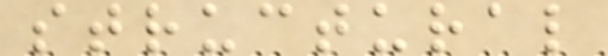structural
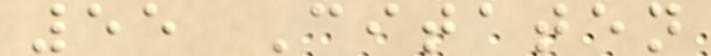55 Citaten
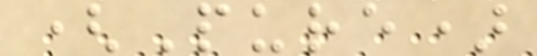(Pure)
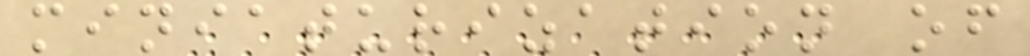miniaturization of
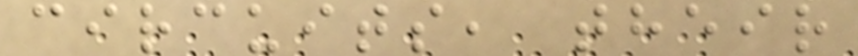circuits, their
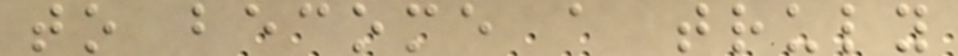to become a truly
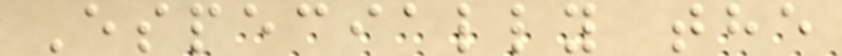Especially the
